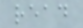read
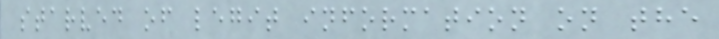starved of legit information on the
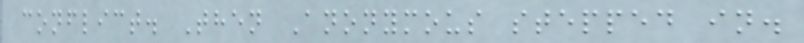conflict. Then Anonymous stepped in.
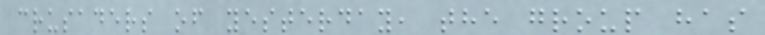crusaders of yesterday, the group has
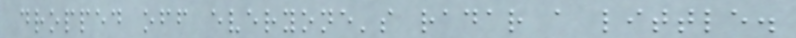dropped off everyone's radar a little.
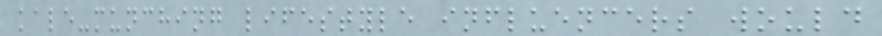kale-munching lifestyle influencers would
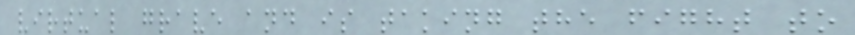virtual grave and is taking the fight to
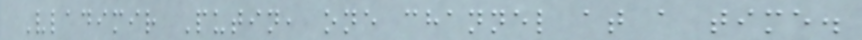Vladimir Putin, one channel at a time.
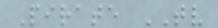Pirate TV
